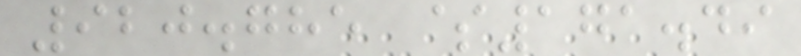920.785 $171.49
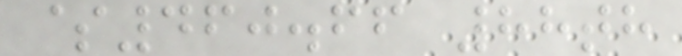$460.66 88th
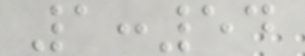1:54
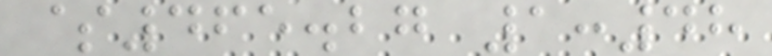$465.27 1:48
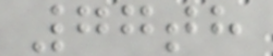77th
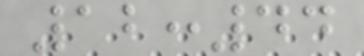12:44
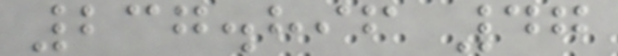237.896 47
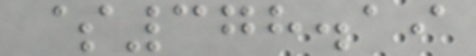$378.19
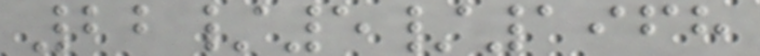22/5/1968
